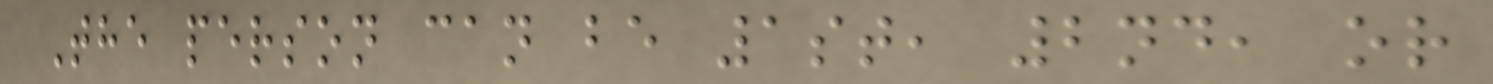The person can be 1st, 2nd, or
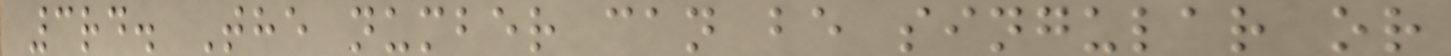3rd. The number can be singular or
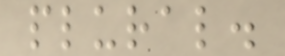plural.
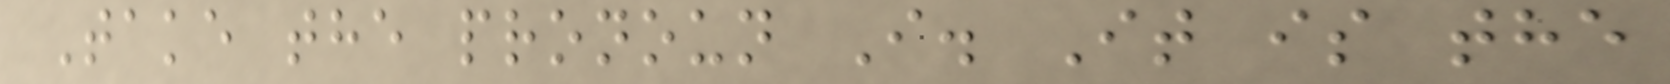Take the pronoun I. It is the
